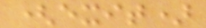(exit)
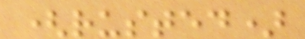(rusted)
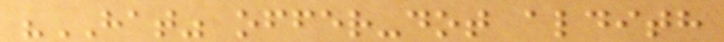"HAT" offer-dot aldith
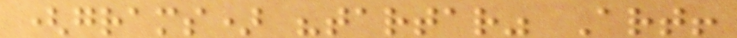(grams) "tartar" Art!
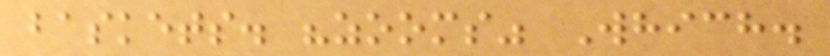baskets. "zooms" Which.
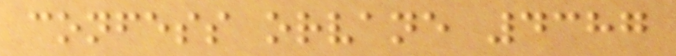confess orvane 4387
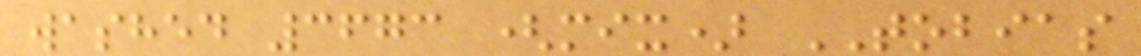washed 3673 (mix) TOBIAS
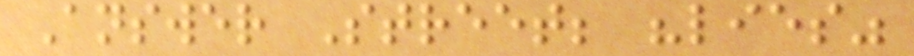Answer Street; "lies"
